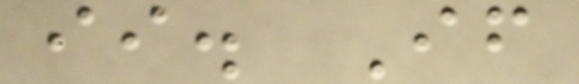ii. If
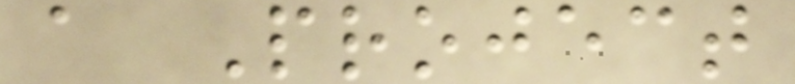a Project
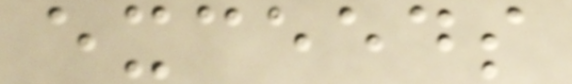exceeds
